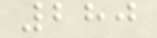280
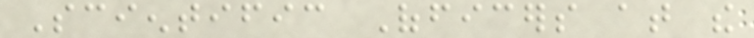Scientific Officers at the
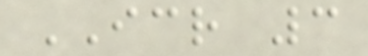ICR 3
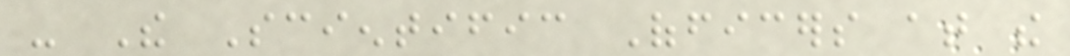- The Scientific Officers at the
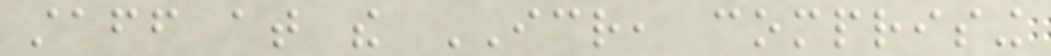staff at the ICR, comprising
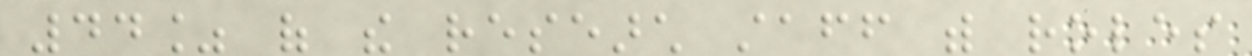44% of the research staff with roles
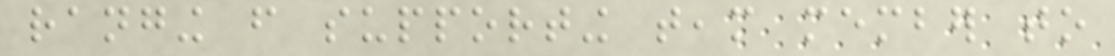ranging from supporting team member to
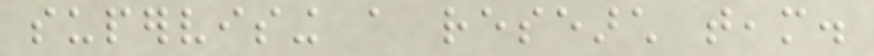supervising a research team.
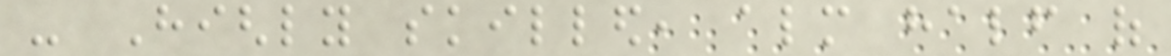- Highly skilled, almost half of
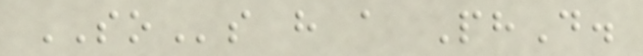SOs have a PhD.
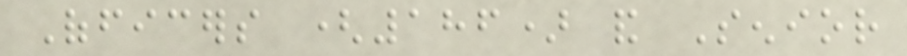Officers (186) and Senior
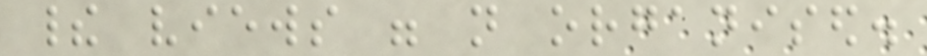their views were not organised.
